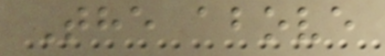The above
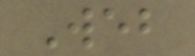Web
